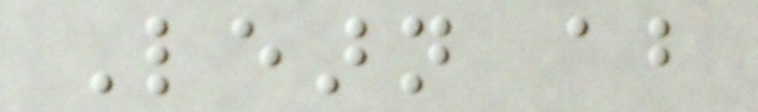Learn about
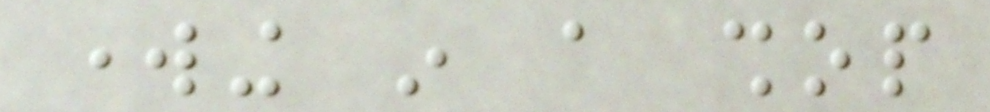working in a shop
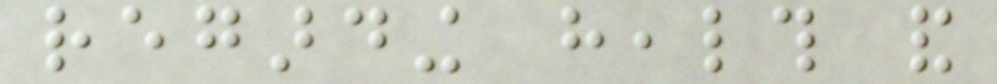regarding health and
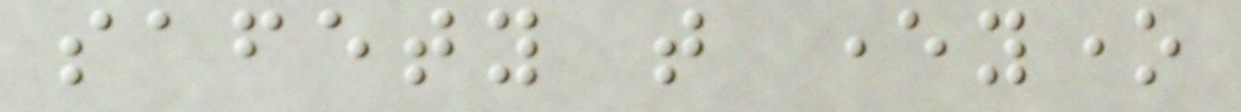safety that everyone
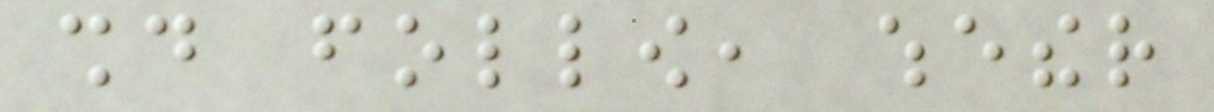should follow, whether
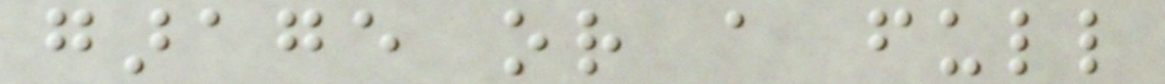garage or a full
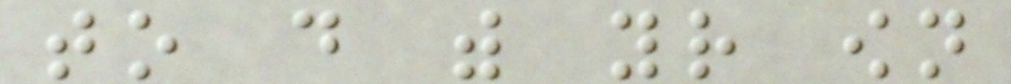to do with your own
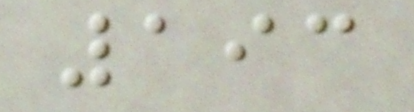193
